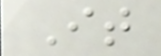It
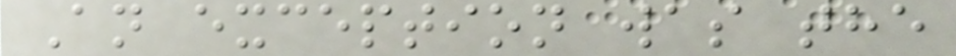An exception was the
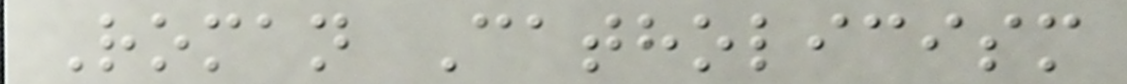Roman Catholicism
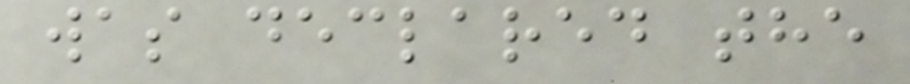was declared the
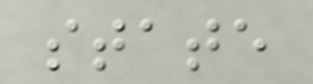state
